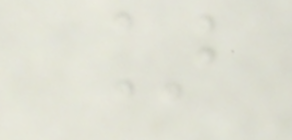]
